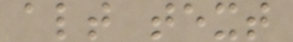alt text
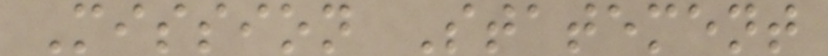Mission Statement
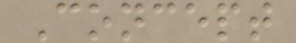Concept
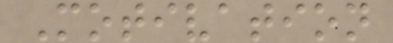Motivation
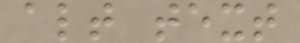alt text
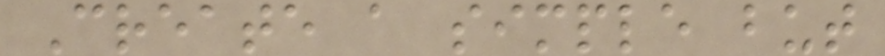Create a simple but
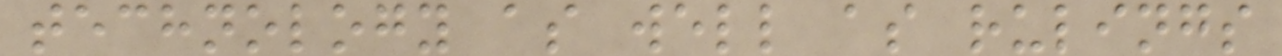technology as well as rulings
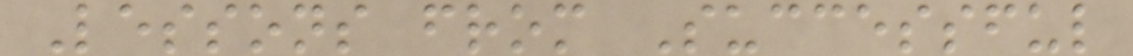Lessons from Successful
